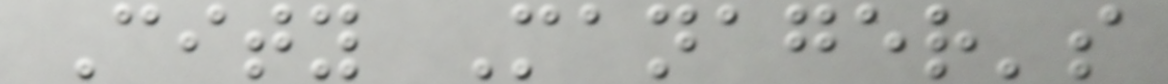City Manager's
